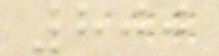800
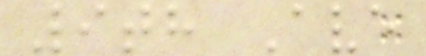9th Ave
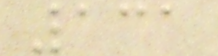131
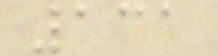131
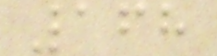168
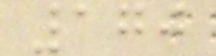170
